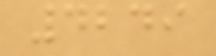4249
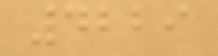4229
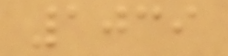1039
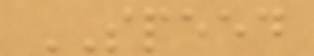SPEED
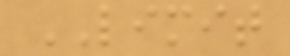LIMIT
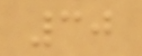30
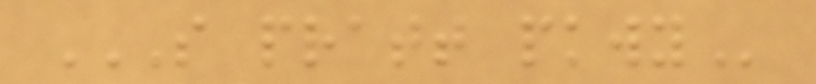S PRATT PKWY
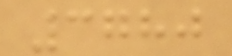3780
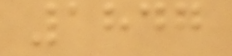1847
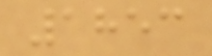1853
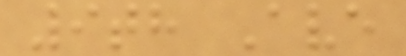9th Ave
